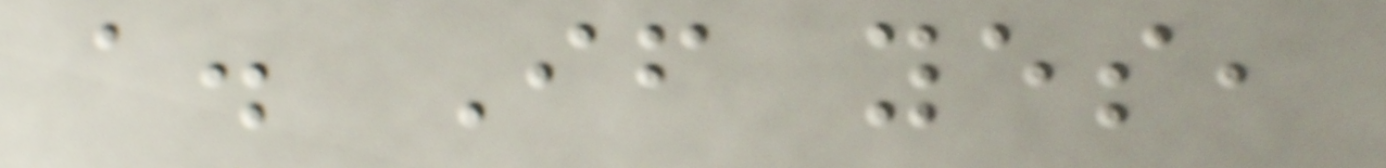a. If yes,
